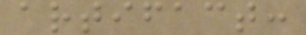artifact:
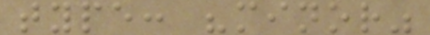type: "minor"
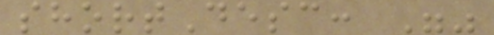shortDesc: ""
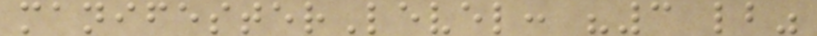manifesterLevel: "3 lb"
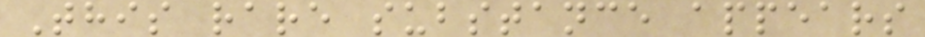This rare substance appears
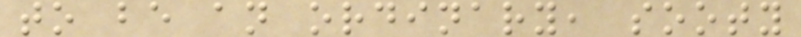to be an ordinary, sooty
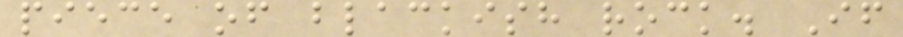piece of blackish rock. If
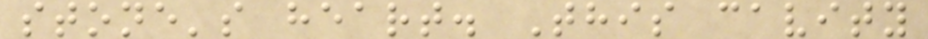stone's heart. This cavity
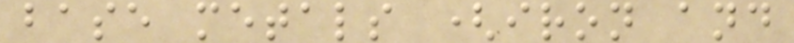base metals (iron and
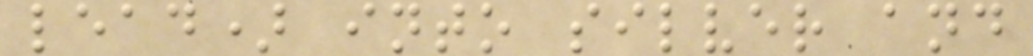lead) into silver and
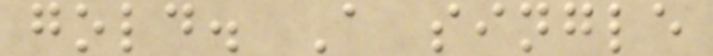gold. A single
